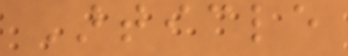Article
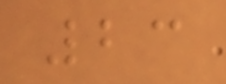23
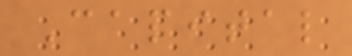Capital
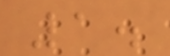1.
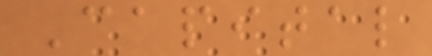Capital
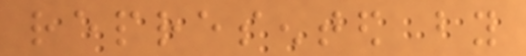represented by
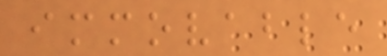immovable
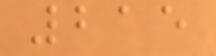215
